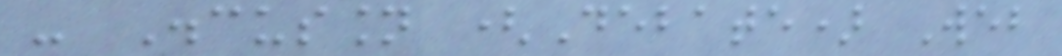- Discussion (Debate) Web
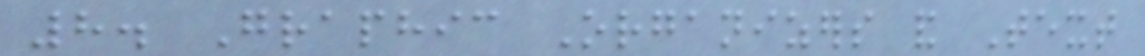8. Graphic Organizers and Text
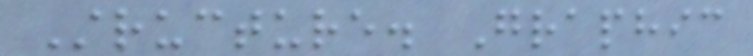Structure. Graphic
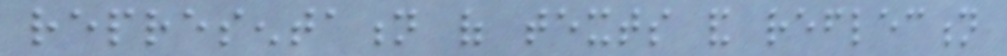representation of texts and reflection
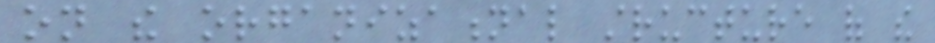on the organizational structure of the
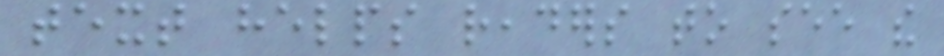text helps readers to see the
